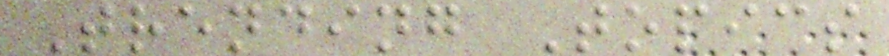Trending Topics
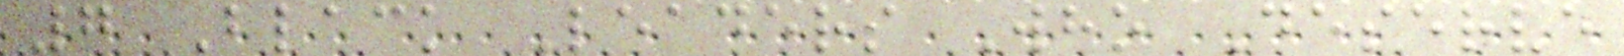7 Black Leaders Who Deserve
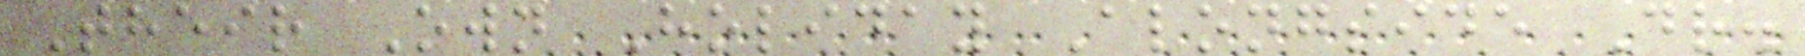Their Own Holiday Alongside Dr.
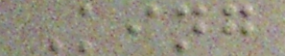King
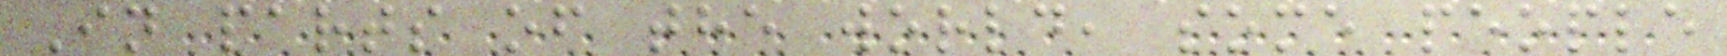In parts of the world, some people
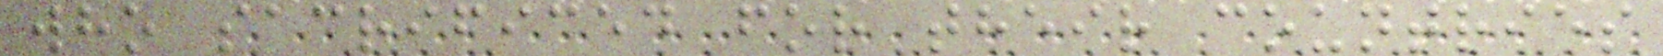who sacrificed for their countries
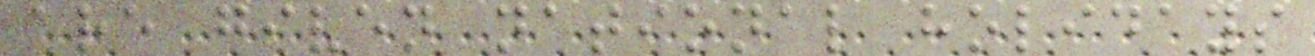are given national holidays
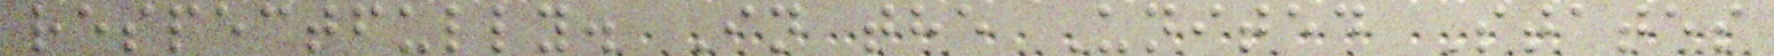respectfully. In the United States
